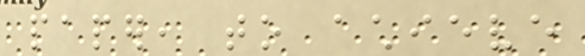paper, to achieve
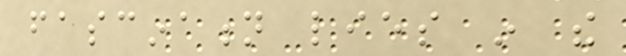fascination lies in the
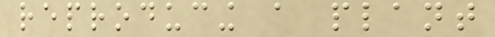reproducing a plant
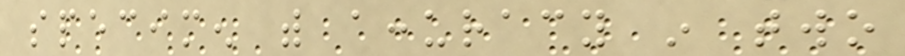specimen with accuracy in two
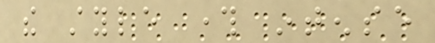the style through intense
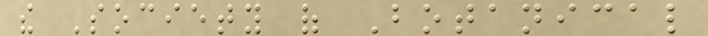the Society of Botanical
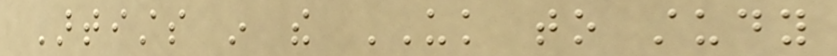Artists in the UK to study
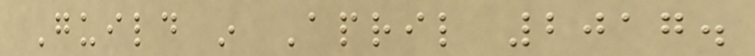Guild in April 2017.
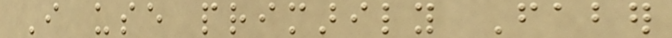I use primarily Faber
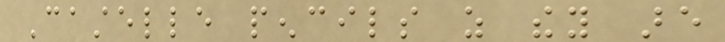Castelle pencils as they are
